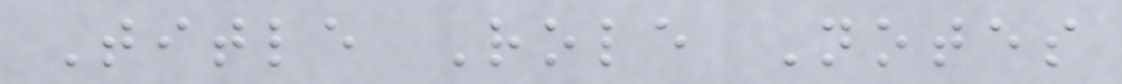Title Role Notes
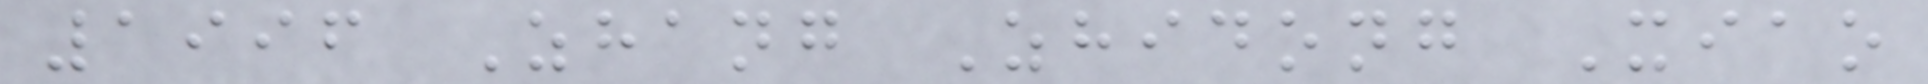1996 Zhang Zhidong Xiao
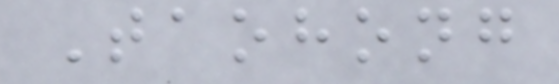Taohong
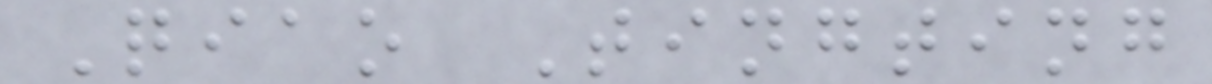Qiao Tingting
